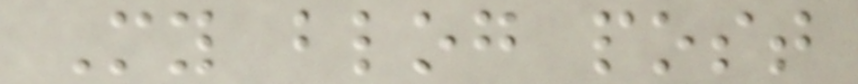My blog post
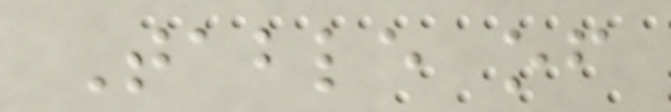Table of
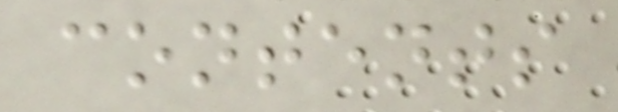contents
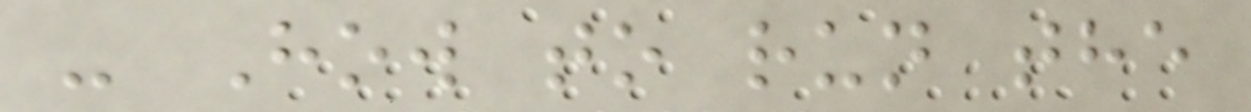- How to run the
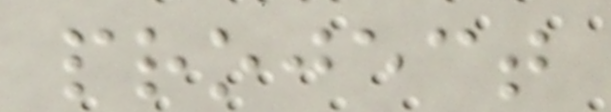project
